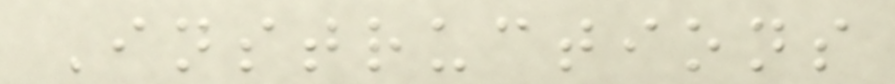Instructions
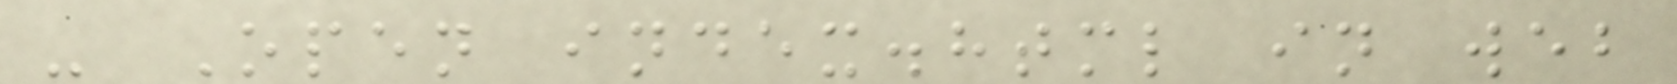- Open index.html in web
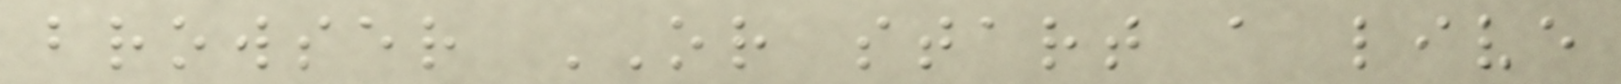browser OR start a live
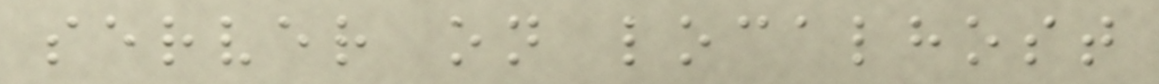server on localhost
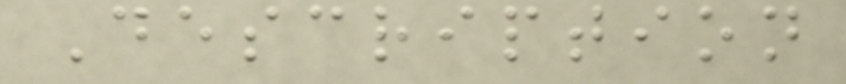Description
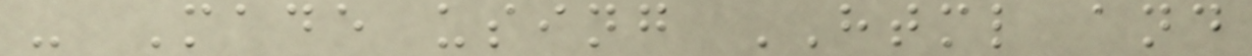- Made using HTML and
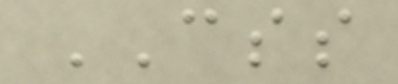CSS
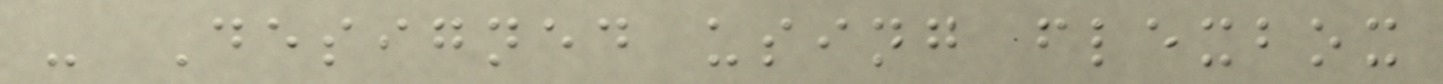- Designed using flexbox
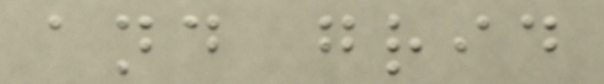and grid
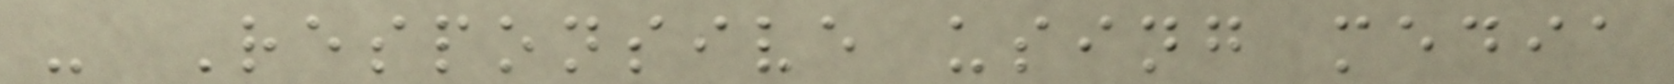- Responsive using media
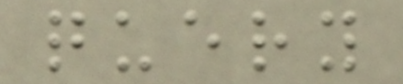query
